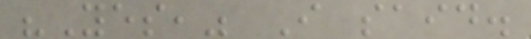"Yes," I said.
